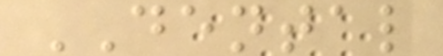DENTAL
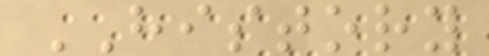HISTORY
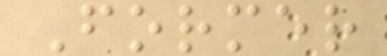Former
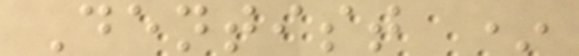Dentist *
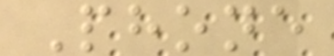Phone
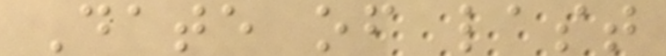Date of last
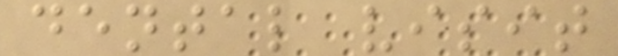dental visit
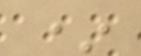*
